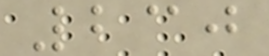230
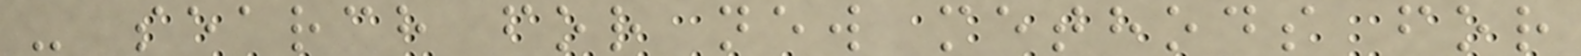- search for new methods for
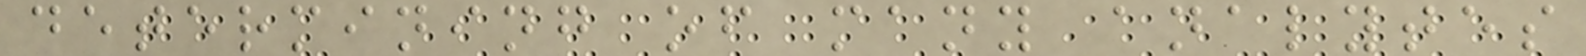determining of many analytes
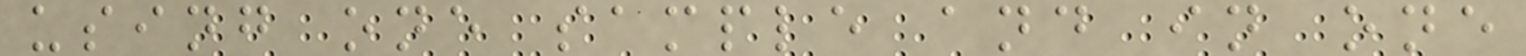using one sample and in one
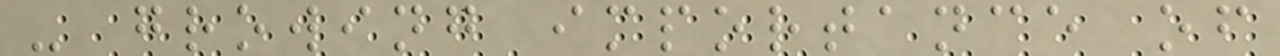- growing importance of
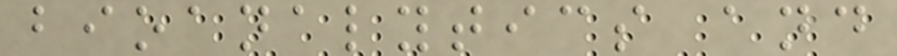bioanalytics and
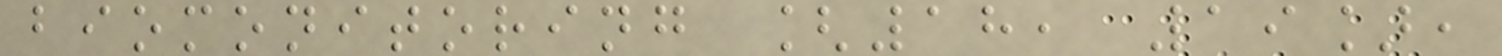biomonitoring [18, 19],
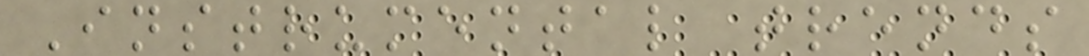Instrumental trends
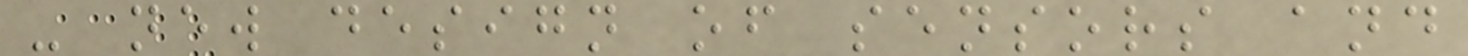- new design of sensors and
